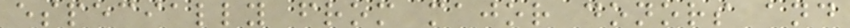especially from major donors and
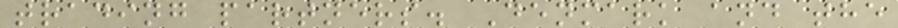trading partners. Denmark and the
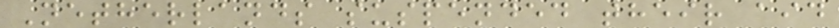Netherlands suspended their aid
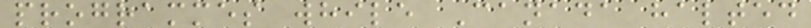programmes while Canada halted
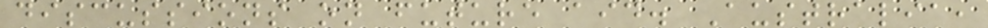discussions on future aid. Australia,
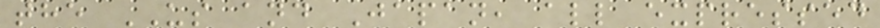the US and Japan, all expressed
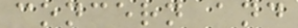concern and
